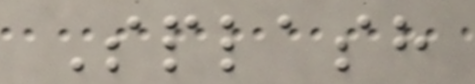Splash
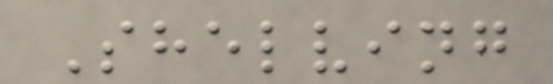Shelving
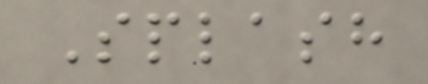Splash
